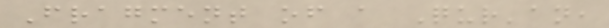Fragment of a Qur'an,
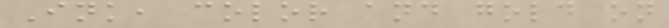Ink, color and gold on
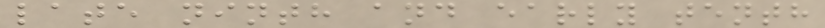late ninth and early tenth
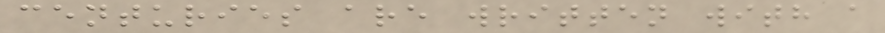centuries are written with a
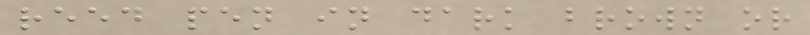reed pen in dark brown or
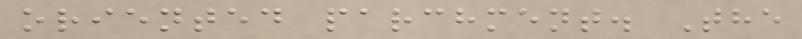oriented parchment. The
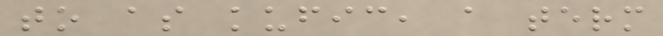to as kufic, a term
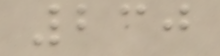230
